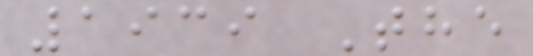1939 The
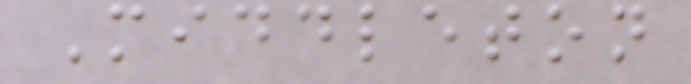Middleton
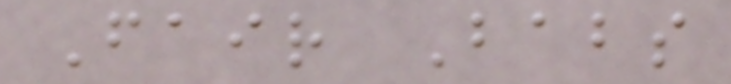Fair Babs
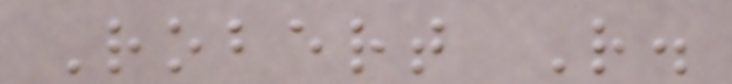Robert R.
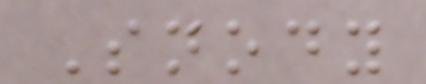Snody
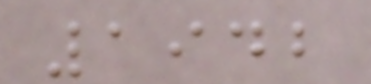1942
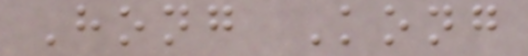Hong Kong
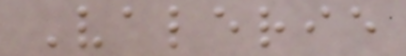Valerie
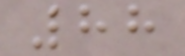88
